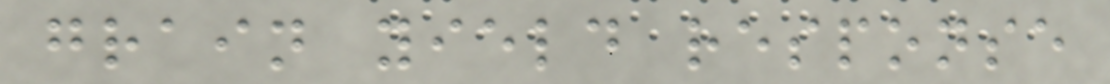grain yield response
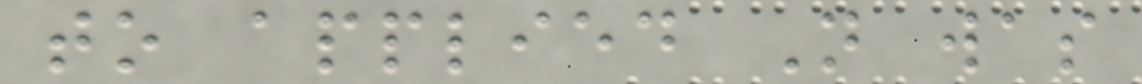to applied N was
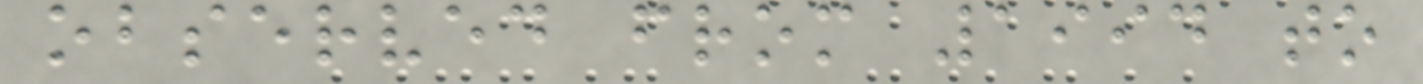observed from 1994 to
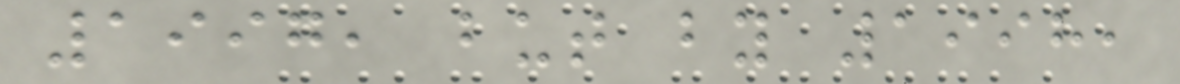1997, but by 1998,
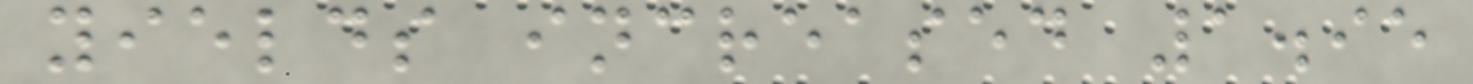yields increased 1.95
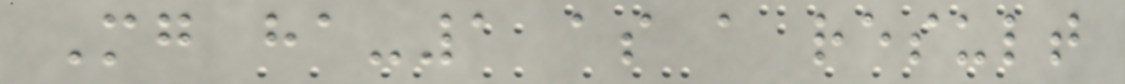Mg ha-1 as a result
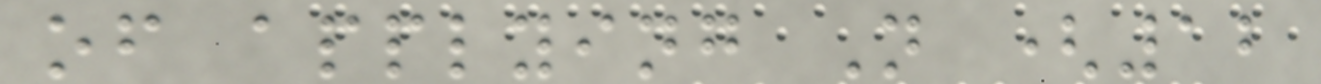of applying N (12
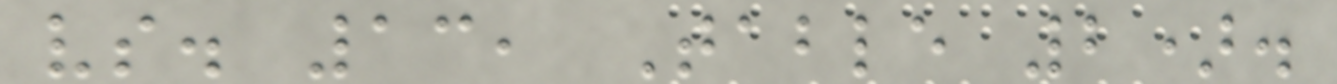vs. 13, Table 2).
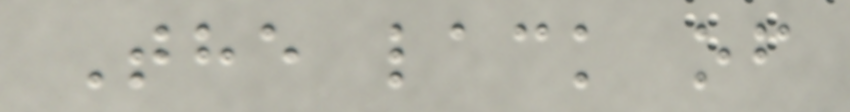The lack of
